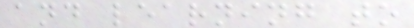and learning to
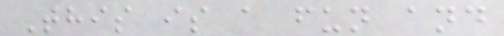This is a fun and
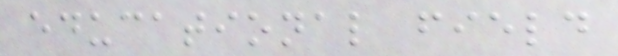educational field
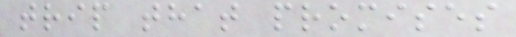trip that promises
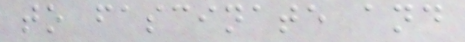to fascinate and
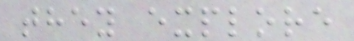they explore
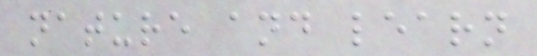nature and learn
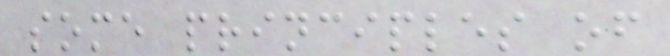some principles of
